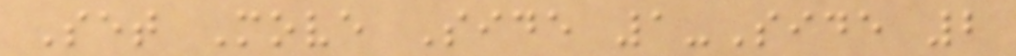Set Move Side 1-Side 2
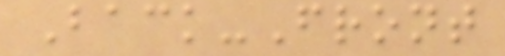Back-Front
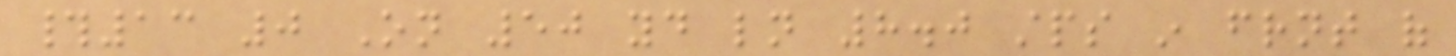#13 0 On 50 yd ln 8.0 stps in frnt of
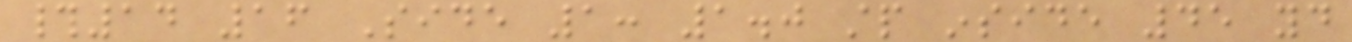#14 16 Side 1: 1.0 stp inside 45 yd
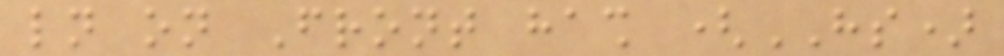ln on Front hash (HS)
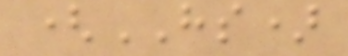(HS)
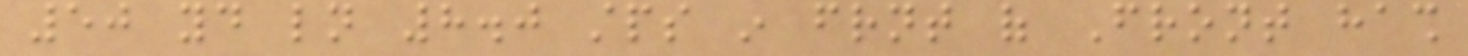50 yd ln 8.0 stps in frnt of Front hash
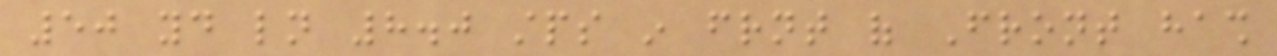50 yd ln 8.0 stps in frnt of Front hash
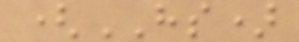(HS)
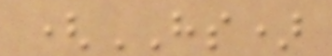(HS)
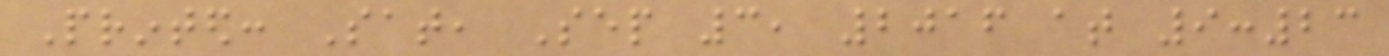Printed: Sat, Sep 3, 2016 at 9:23
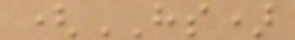(HS)
